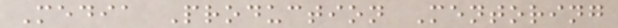Media Production Mentoring
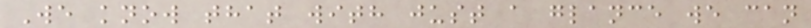We know that with just a glance we can
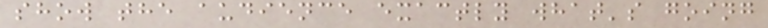show the audience exactly what's going
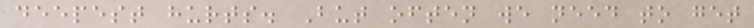deepest hurts. But often we need to get
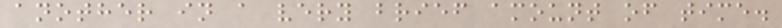another in a very brief amount of time.
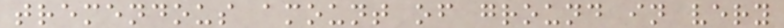tremendous amount of ground in very
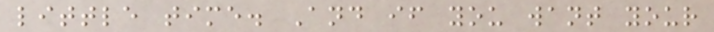little time. And if you want your
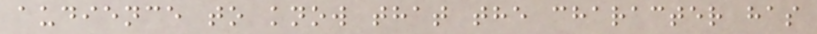audience to know that the character has
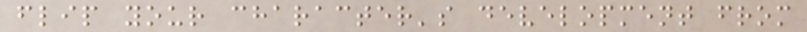flip your character's development from
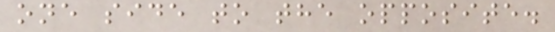one side to the opposite.
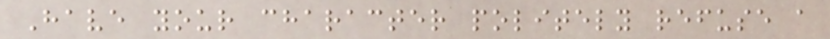Have your character politely refuse a
